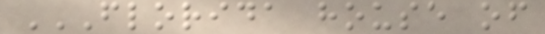FLORIDA HOUSE OF
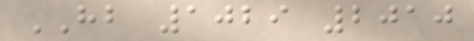HB 1029 2010
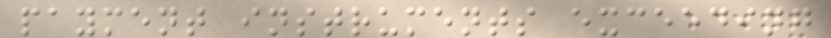payment instruments exceeding
